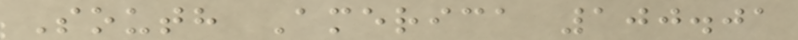South America 100.01
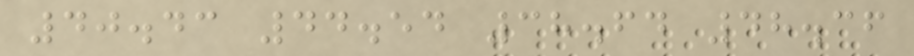40.43 44.54 38.64 48.36
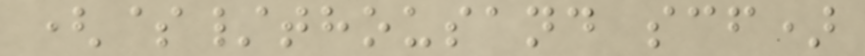($/thousand scf)
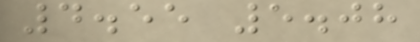4.55 5.08
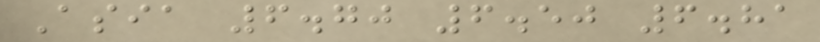Asia 6.70 6.50 6.81
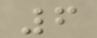6
